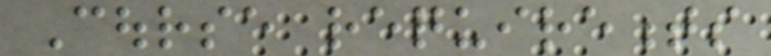Course requirements
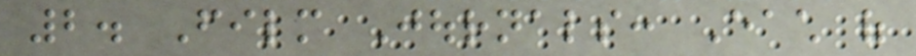2. Film Journals: Each of
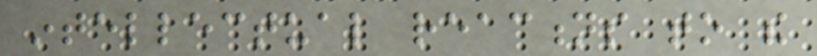intellectual reactions to the
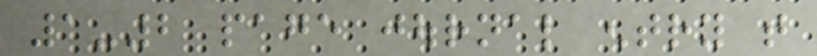1-2 page journal entry that
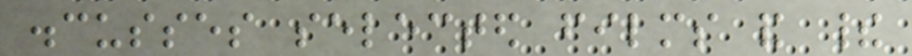discusses selected films and their
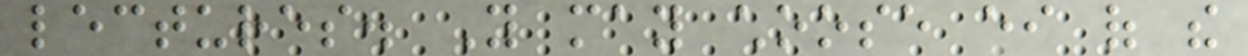lectures. You may choose either of the
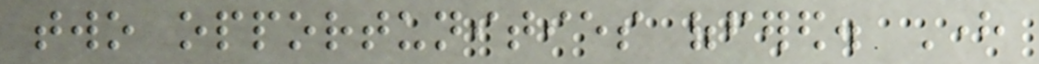two opportunities offered. Here
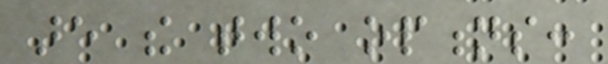are the two options:
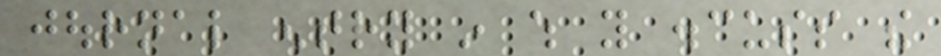journal entry in which you discuss the
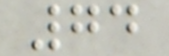74
